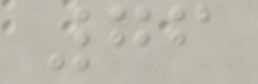76
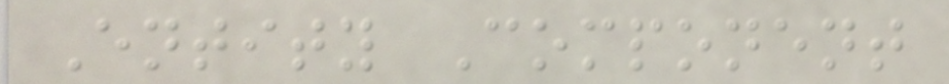Entity Component
